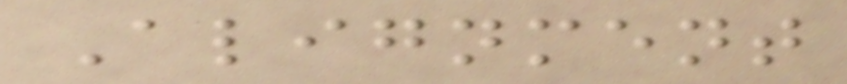Alignment
